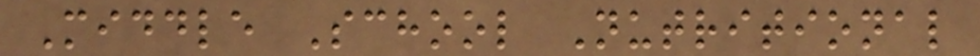Middle School Nutritional
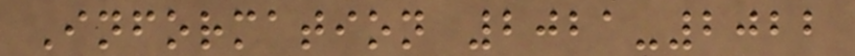Information 2021-2022
